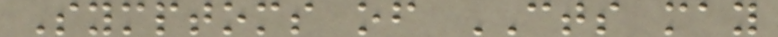Symptoms of CTS may
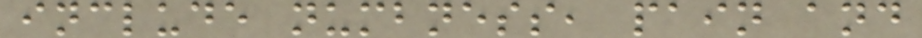include numbness, pain and
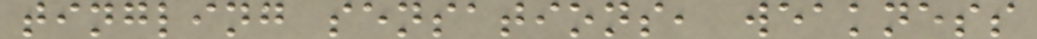tingling sensations, weakness
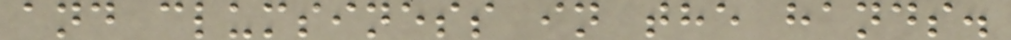and clumsiness in the hands.
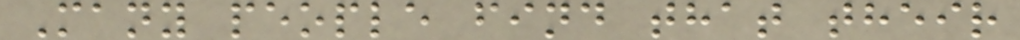Many people find that their
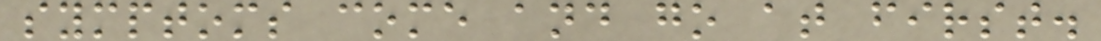symptoms come and go at first.
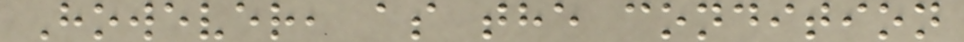However, as the condition
